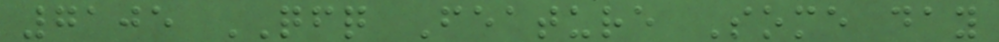7105 QFQ Feature Some day
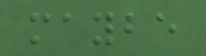maybe
